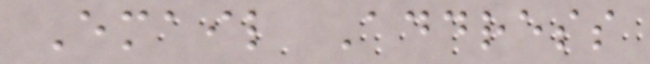Email Address
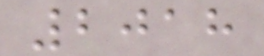2018
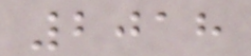2018
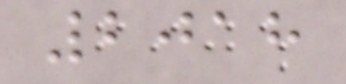2018
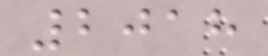2018
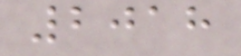2018
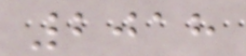2018
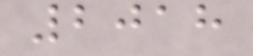2018
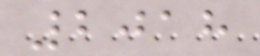2018
